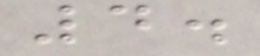4.
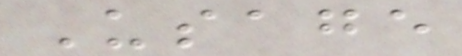Usage
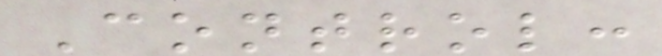Control:
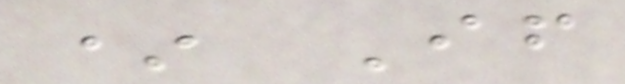* If
